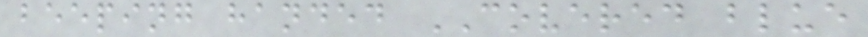beeping handed COVERED blue
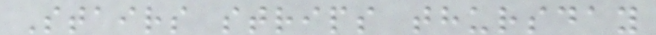Stairs strips thursday
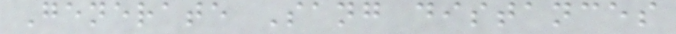Generate Sang distances
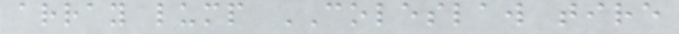array lump COLESLAW tire
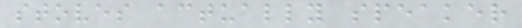stoves actually speaker
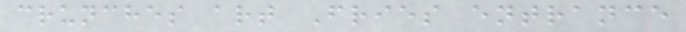crunches art Fries entrance
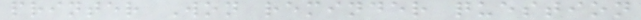printer Won reminder question
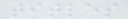titles
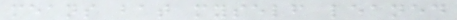means bat myself leaned
